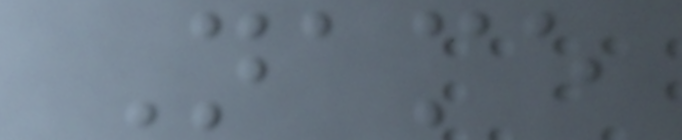Name
